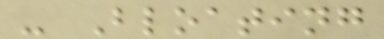- Bloating
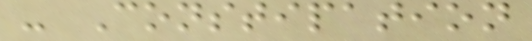- Constipation
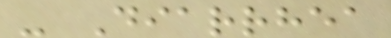- Diarrhea
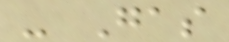- Gas
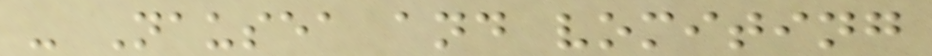- Nausea and vomiting
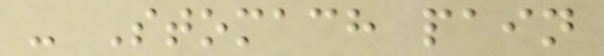- Stomach pain
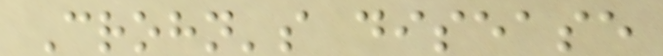Crohn's disease
